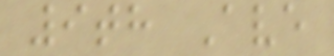9th Ave
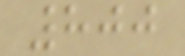800
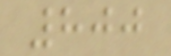800
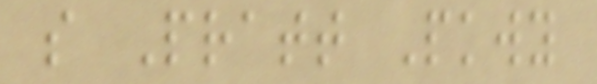s Pratt Pkwy
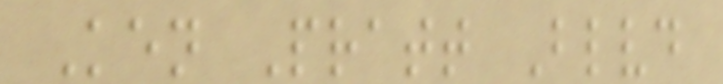Ken Pratt Blvd
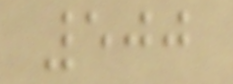500
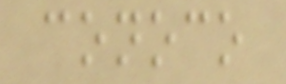conoco
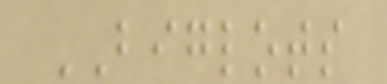BIGLOTS
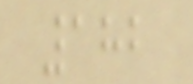182
